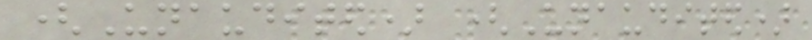(Unaudited) (Unaudited)
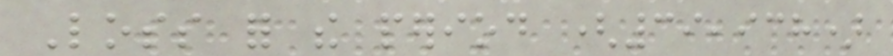Loss for the period (39,938)
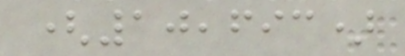(10,693)
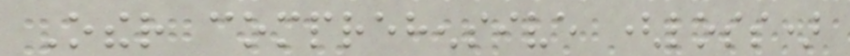Other comprehensive (loss)
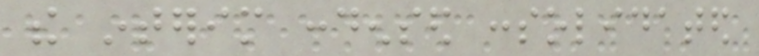the interim condensed consolidated
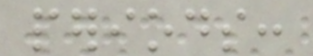periods:
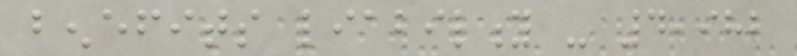benefits liability - 4,982
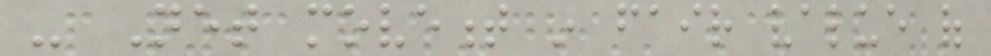- Net movement in fair value of
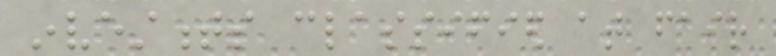investments classified at fair
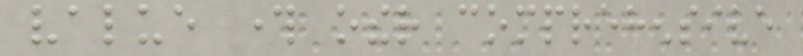value through other comprehensive
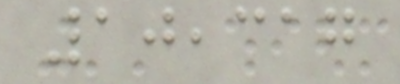10,317
